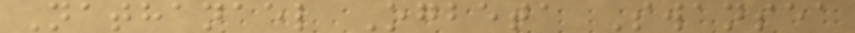Nathanael Ogbeta Swansea
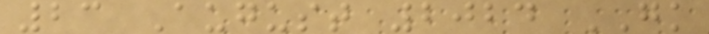23 August 2024 GK
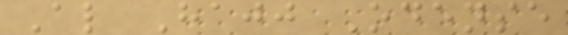Al Hajj Odense
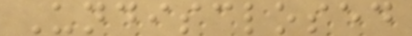Undisclosed
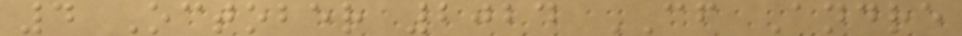4 October 2024 CF Andre
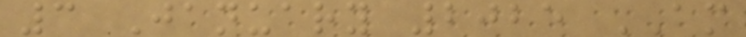3 January 2025 AM
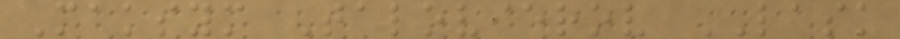Maksym Talovierov LASK
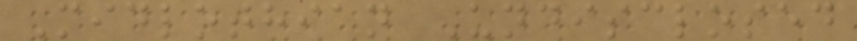Midlothian Undisclosed
